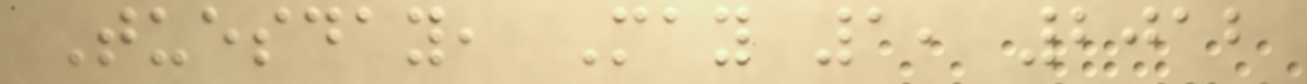Tuesday, May 1, 2012
